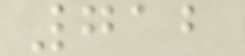712
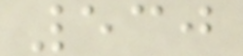530
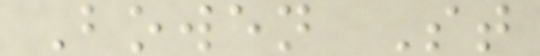Bowen St
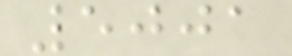5001
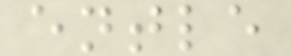entle
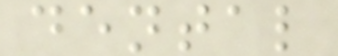dental
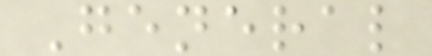General
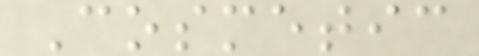Cosmetic
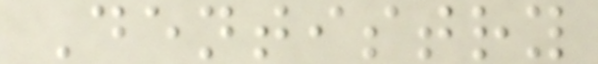Dentistry
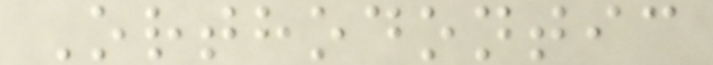Orthodontic
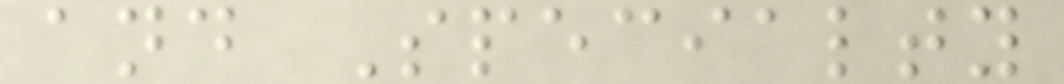and Specialty
